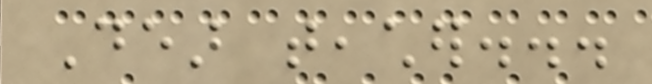Dear teacher...
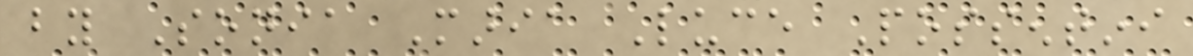by Sonia Maria Luce Possentini
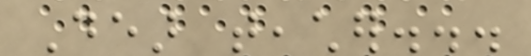Dear teacher...
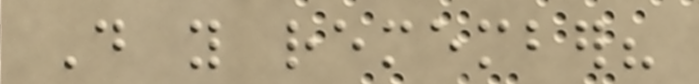Do you remember?
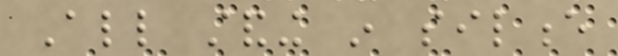All standing in silence
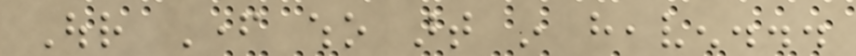Our Father who art in heaven...
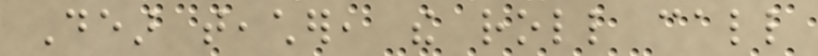Dear teacher, the roll call
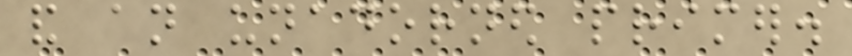and an unadorned primer.
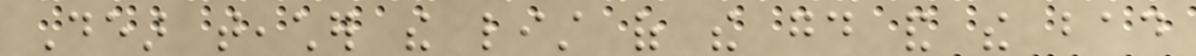Dear teacher the list of the good and the bad
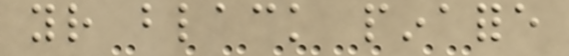your black pinafore
